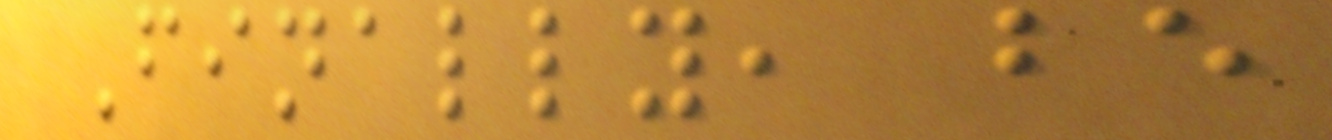Finally, be
